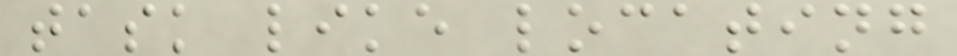task like locating
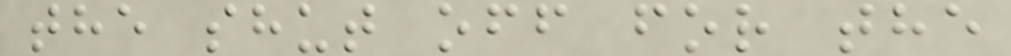the shut off for the
